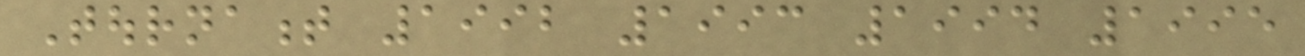Tournament 1992 1993 1994 1995
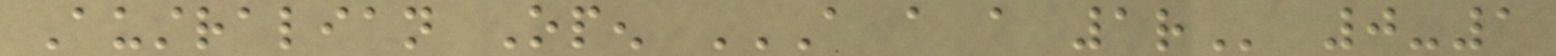Australian Open A A A 1R 0-1
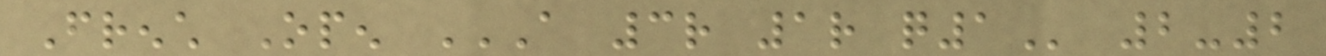French Open A 3R 1R Q1 2-2
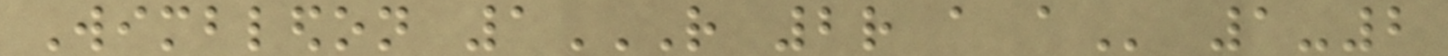Wimbledon 1R 2R A A 1-2
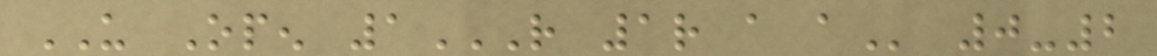US Open 1R 1R A A 0-2
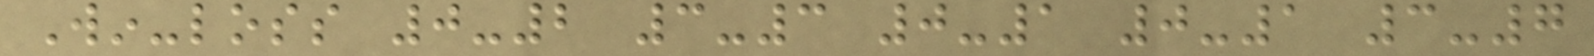Win-loss 0-2 3-3 0-1 0-1 3-7
